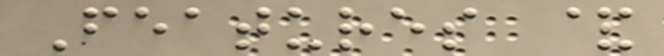Features &
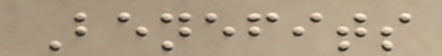Benefits
